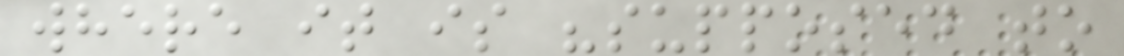where it is "supposed to
